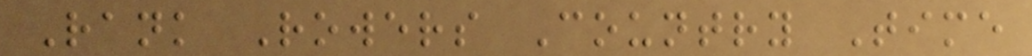Rank Rowers Country Time
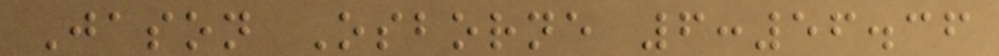Jason Osborne 6:56.36
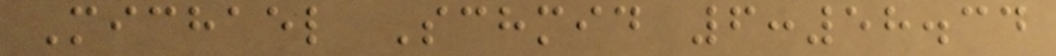Michael Schmid 6:58.34
